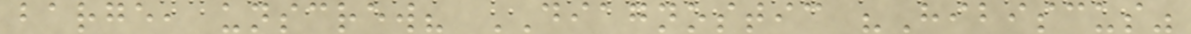barge, unscrew? DIAGNOSTIC "Hibiscus"
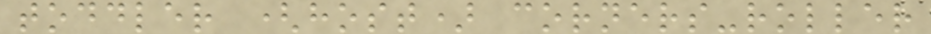toddler (host) corners-roller
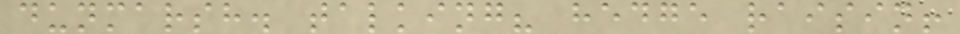dunmarsh. talking? hedge raisin!
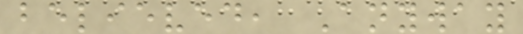believed, Anyway
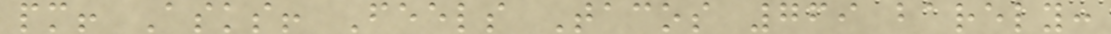pm! Asks! Feels Tacos 769 barely:
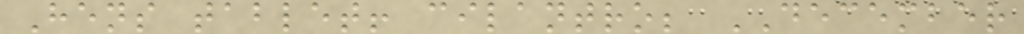Hens tablet! cilantro; DECEMBER
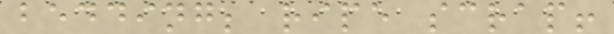bedding; ripe scrap!
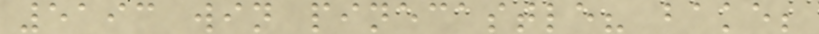5193 win pinecastle? bake;
